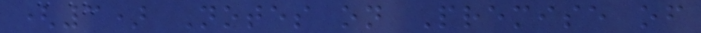(3) Notes on Premise of
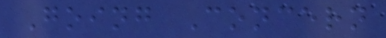Going Concern
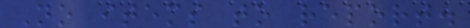No items to report.
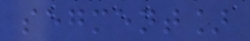segment]
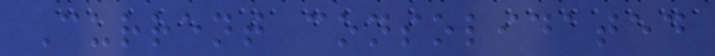Current consolidated
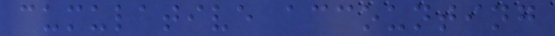cumulative accounting
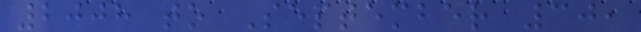2008 to September 30,
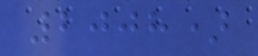2008)
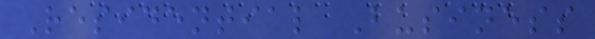Residential Business
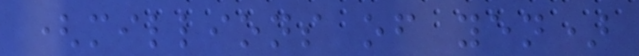(millions of yen)
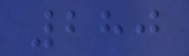280
